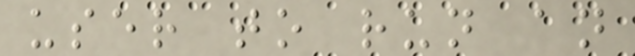user to run an
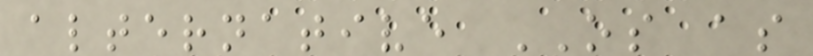alternative OS as
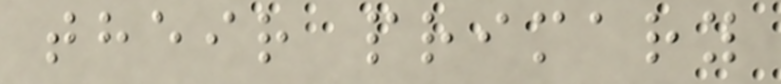their primary
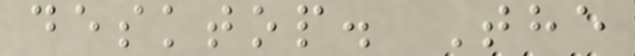desktop. The
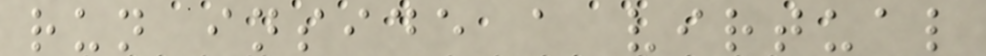run inside a virtual
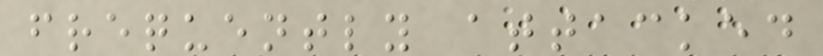frequently attacked
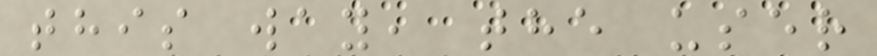this way, the user
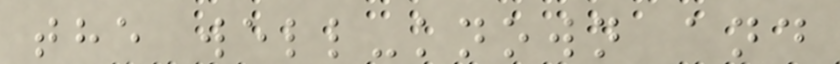the well-known and
